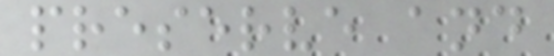preserve and
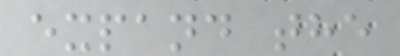expand the
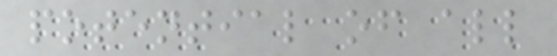potential of all
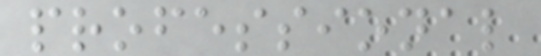professional
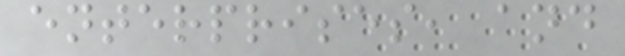enterprises, and
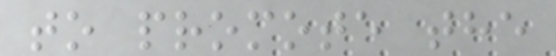to promote the
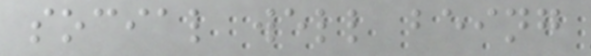social well being
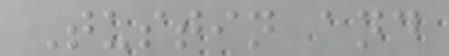Tustin and
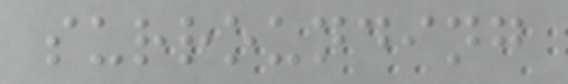surrounding
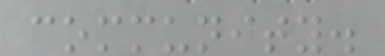community.
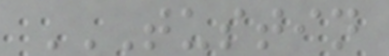TUSTIN
